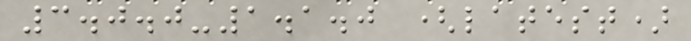3.0.0-1.1.0 (latest)
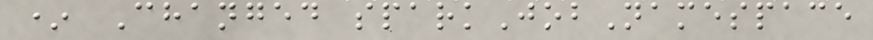* Changed sparkJobNamespace
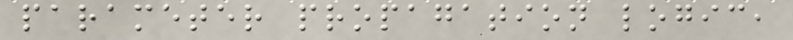parameter propagation logic,
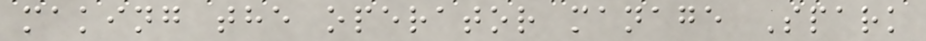making the operator manage Spark
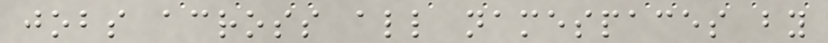jobs across all namespaces by
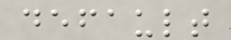default
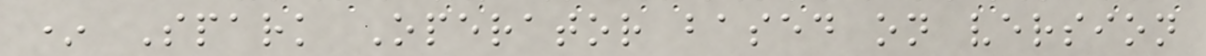* Spark Operator based on version
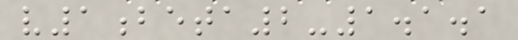v1beta2-1.1.1
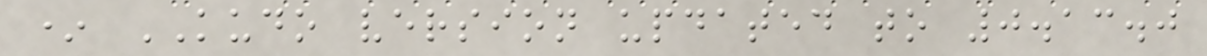* KUDO version updated to 0.13.0
